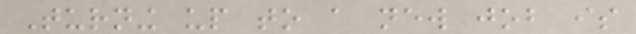Turning up to a new job is
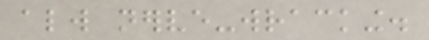always nerve-wracking.
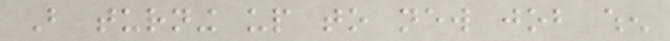But turning up to new job when
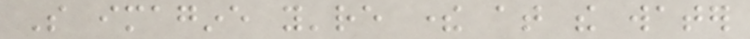So imagine you're there at the water
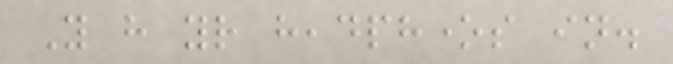You have your headphones in.
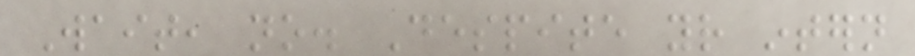Wait, no. Despite your intern
